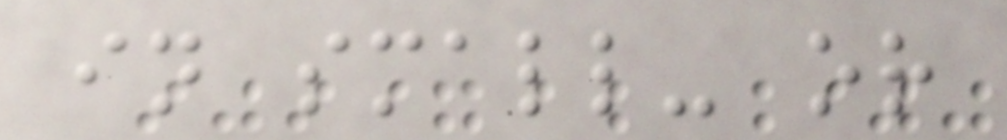in small- or
